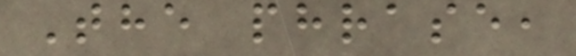The phrase,
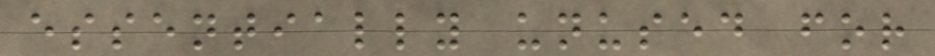essentially unused for
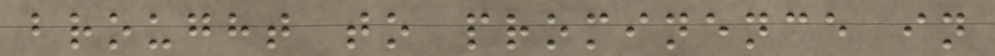brought to prominence in
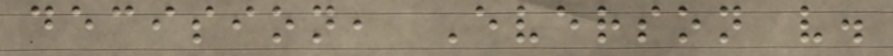decision, Everson v.
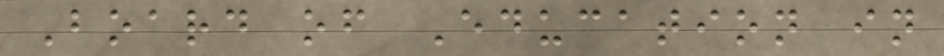Board of Education in
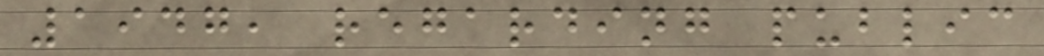1947, regarding public
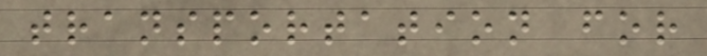transportation for
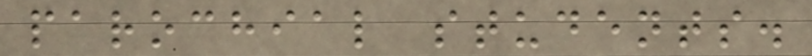parochial students.
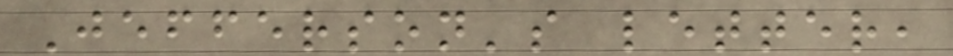Jefferson's letter,
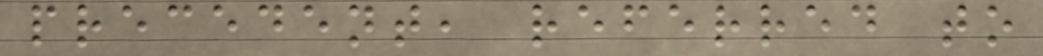precedent, referred to
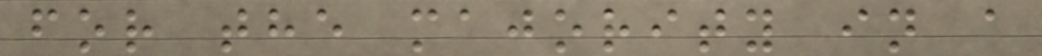for the majority in a
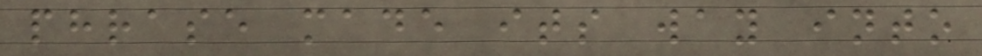phrase made its way into
